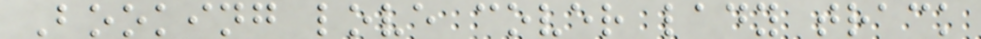Booking love cover lady track
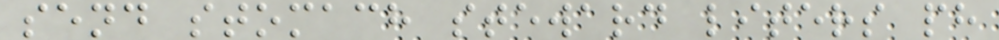send stomach steward liters ph
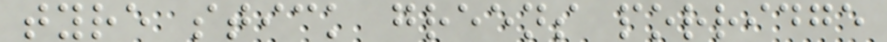tyre stick greens porridge
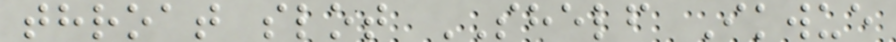throat slot SHELF Ikwue
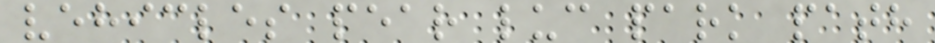vehicles pear luc park path
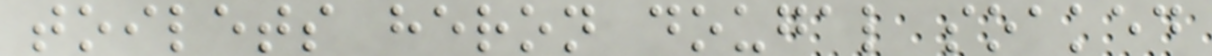toilets heron dougal soaked
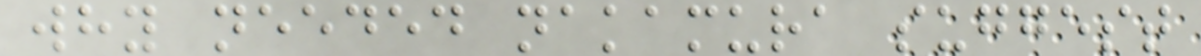why needed nakamura suggest
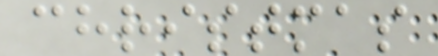christmas
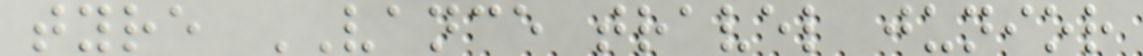tyre VANCE travel junior
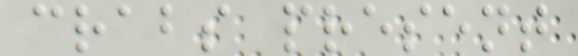crabs present
